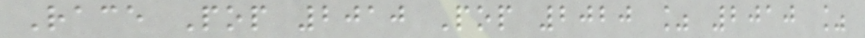Race Pop 2010 Pop 2020 % 2010 %
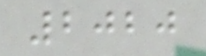2020
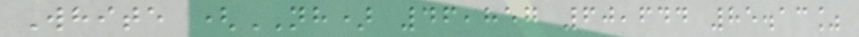White (NH) 46,857 60,644 85.13%
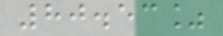80.53%
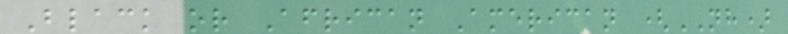Black or African American (NH)
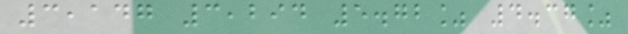3,147 3,294 5.72% 4.37%
